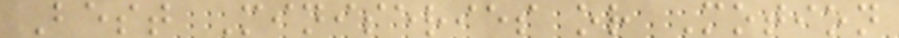Best Miniseries or Motion
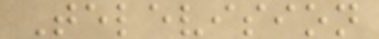Television
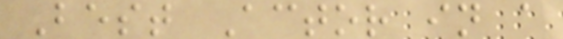Best Actor in a
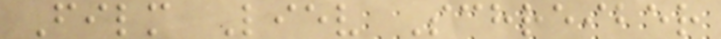Film Liev Schreiber
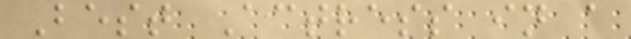Best Actress in a
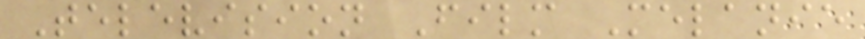Television Film Melanie
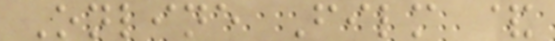Online Film &
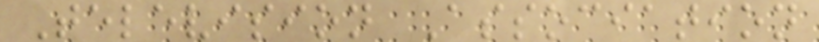Television Association
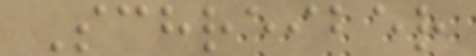Schreiber
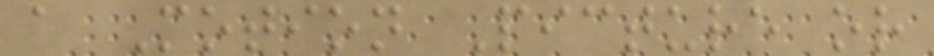a Motion Picture or
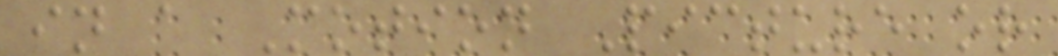in a Motion Picture or
